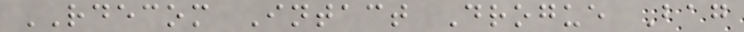RDECOM Intact Drogue Bag
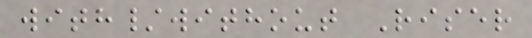with/without Riser
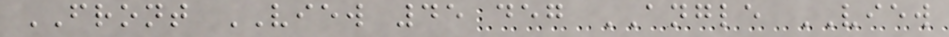FRONT VIEW 45 deg ANGLE VIEW
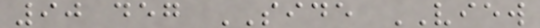90 deg SIDE VIEW
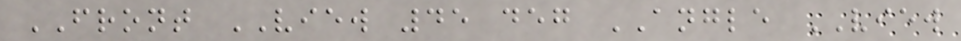FRONT VIEW 45 deg ANGLE VIEW
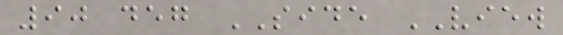90 deg SIDE VIEW
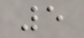5
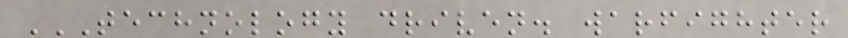TECHNOLOGY DRIVEN. WARFIGHTER
